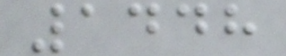1448
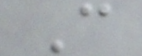C
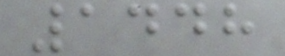1448
